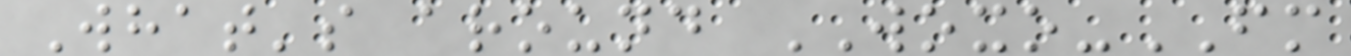What's around WOXO-FM
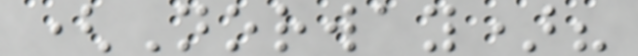(Norway)?
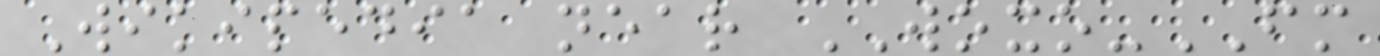Wikipedia near WOXO-FM
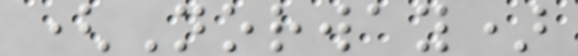(Norway)
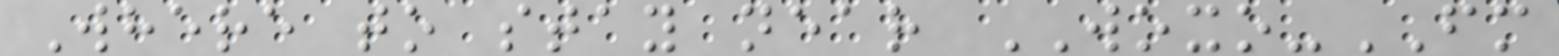Where to stay near WOXO-FM
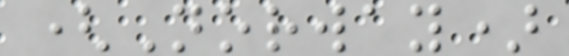(Norway)
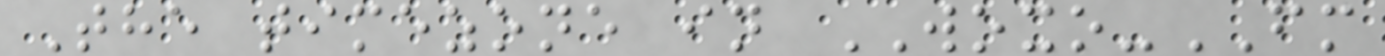The timezone in WOXO-FM
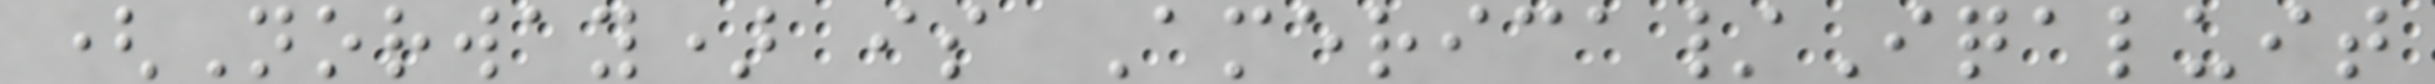(Norway) is America/Iqaluit
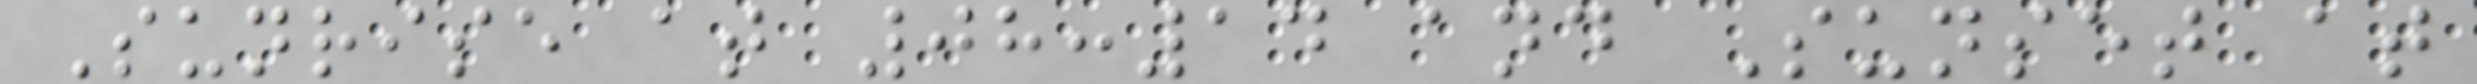Sunrise at 08:14 and Sunset at
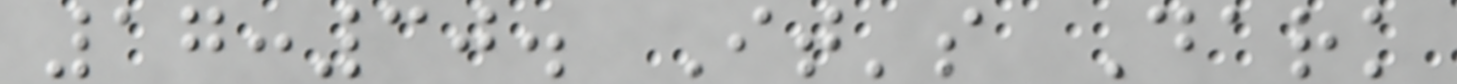17:30. It's Dark
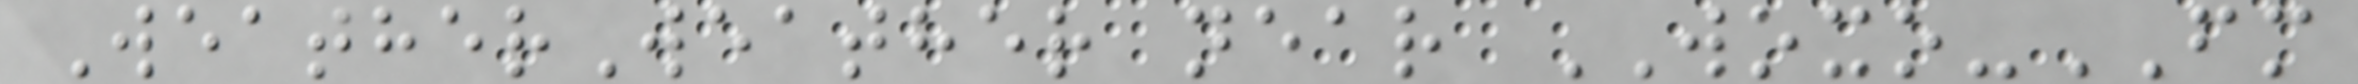WeatherWeather near WOXO-FM
